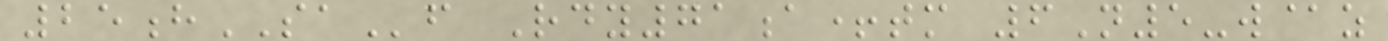25hSAf Rdy71a+tm 6N5-w@z
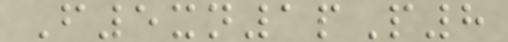F5xn1pP8
